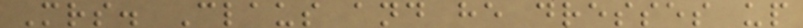Mrs. Claus and he dresses up
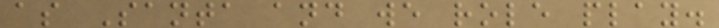as Santa and we role play.
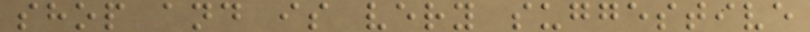shop and is very suggestive
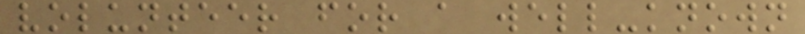volunteer for a well-known
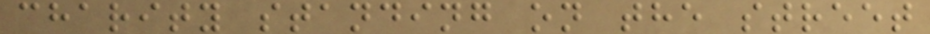charity standing on the street
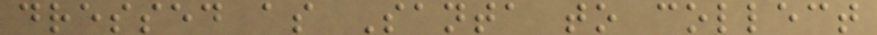dressed as Santa to collect
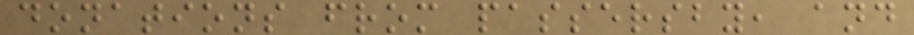donations from passersby, and
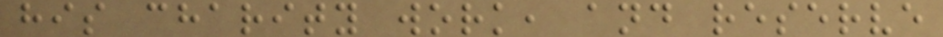his charity work, and reserve
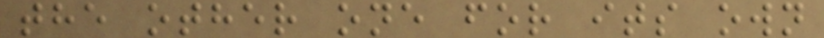the other one for its own
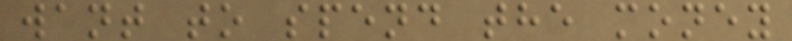want to spend the money
